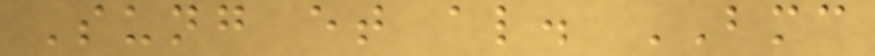Sung et al. BMC
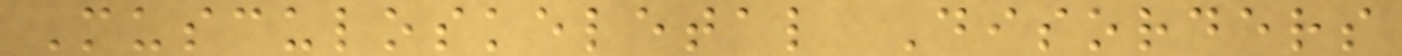Musculoskeletal Disorders
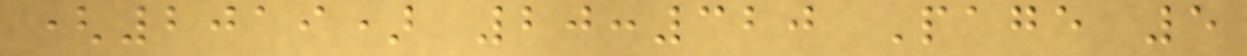(2019) 20:320 Page 5
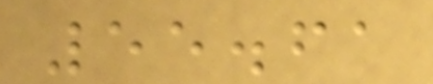55.61
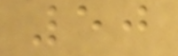50
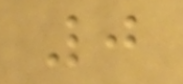0
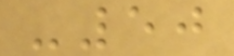-50
